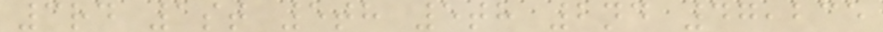3rd 1st 5th 5th 2nd 47,235
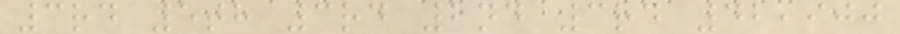3rd 5th 3rd 2nd 3rd 42,900
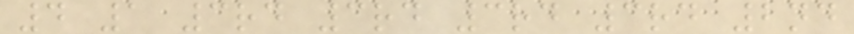4 1 3rd 3rd 3rd 3rd 2nd
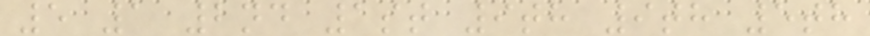5 1 2nd 1st 9th 9th 5th
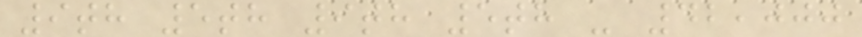9th 5th 9th 5th - 42,000
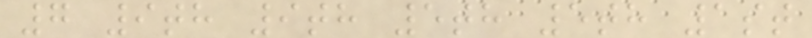7 9th 9th 5th 5th 1st
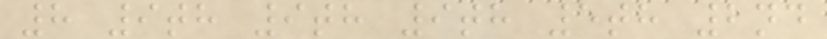8 9th 9th 9th 5th 2nd
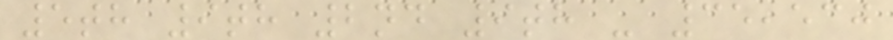5th 9th 2nd 9th - 35,530
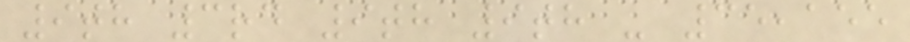9th 3rd 9th 9th - 35,155
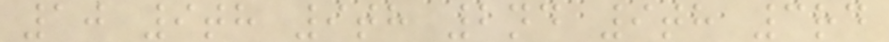10 9th 9th 2nd 9th 3rd
